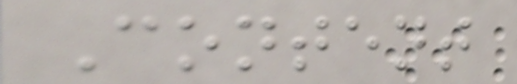Content
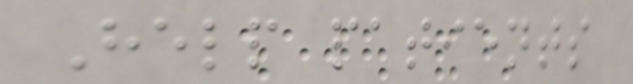Help patients
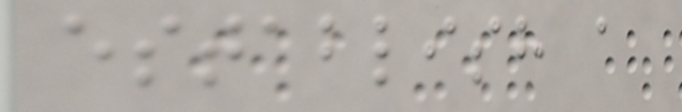establish a
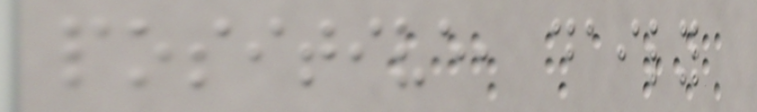positive, daily
